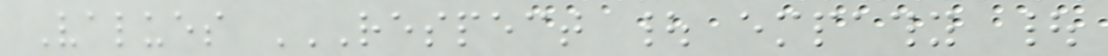Values RESPECT | EMPATHY |
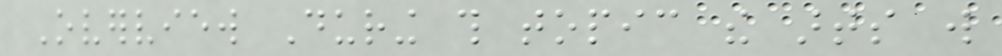Overview During this topic the arts will
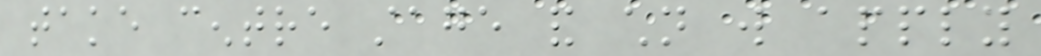take centre stage and children will apply
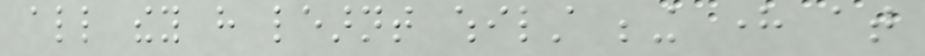all they have learnt whilst being here at
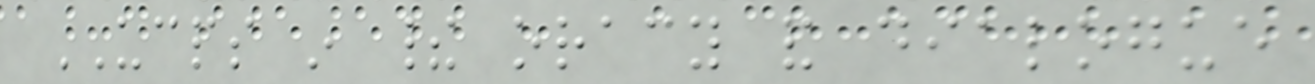UCPS in their oracy and dialogue
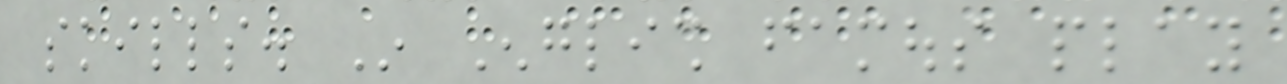skills. In English famous play
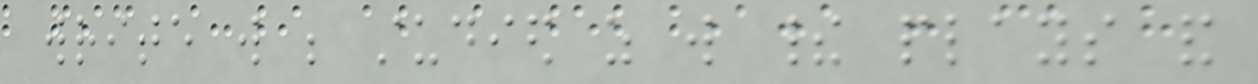write will be studied as will their plays and
